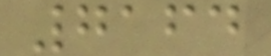7164
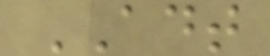ADT
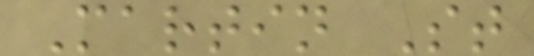Martin St
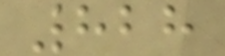828
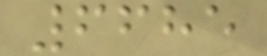6685
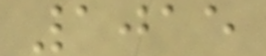1015
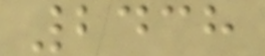2438
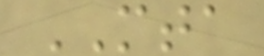MTA
